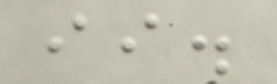ii.
